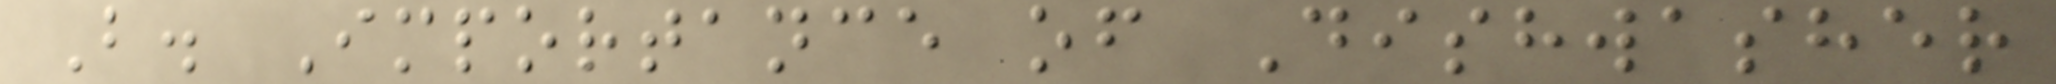B. Importance of Dishwasher
